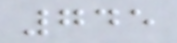745
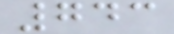743
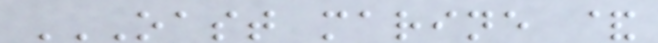OAST MARINE &
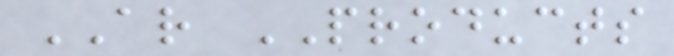AR PRODUCTS
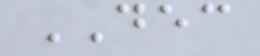DEC
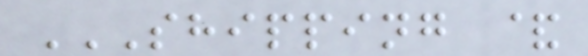SHIPPING &
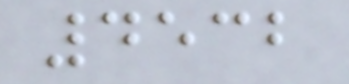4532
